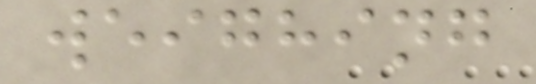weighing
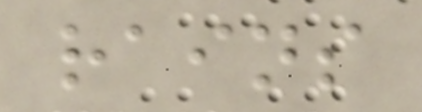rains
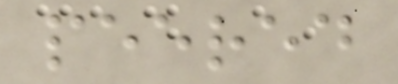peered
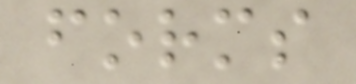forms
